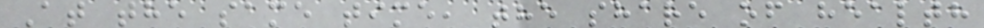At the same time, the share of health
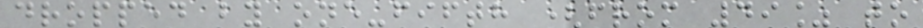dropped by one-fifth (from 49% to
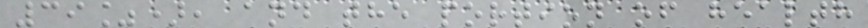39%), and the portion of health
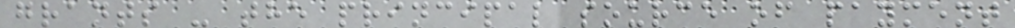grants - the principal source of payment
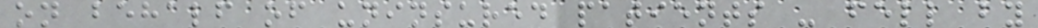on behalf of uninsured patients - fell by
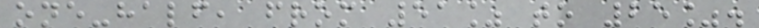one-half, from 51% to 25%.
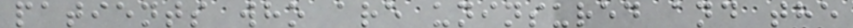patients who are uninsured and the
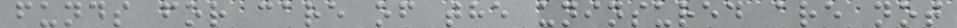funds for care of the uninsured are not
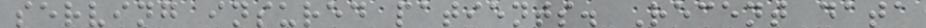serving insured patients. Recent data
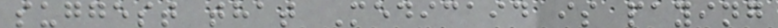suggest that Medicaid is paying
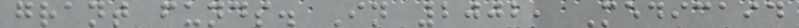grant funds. In 2002, Medicaid
